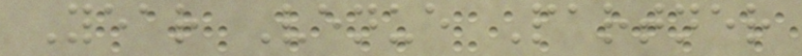Year Venue Partner
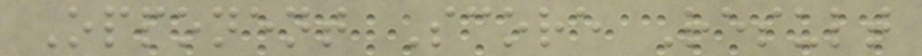Opponent Score Result
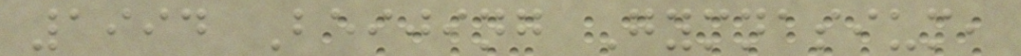1994 Beijing Gymnasium,
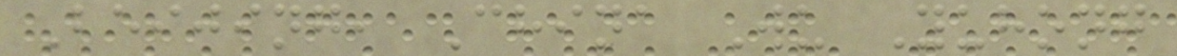Beijing, China Wu Yuhong
